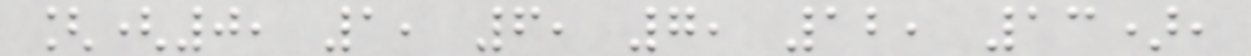[(0, 1, 6, 7, 12, 13),
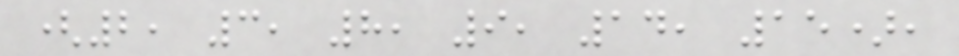(2, 3, 8, 9, 14, 15),
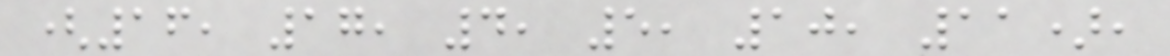(16, 17, 4, 5, 10, 11),
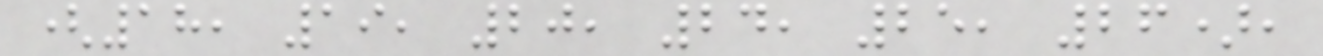(18, 19, 20, 24, 25, 26),
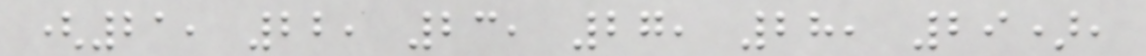(21, 22, 23, 27, 28, 29),
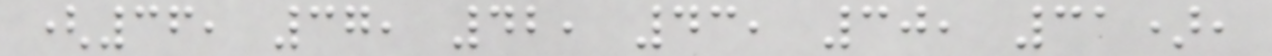(36, 37, 42, 43, 30, 31),
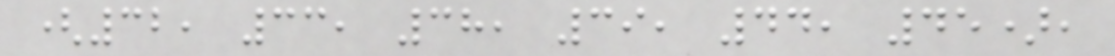(32, 33, 38, 39, 44, 45),
